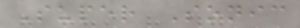Super Sonic
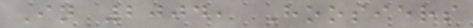In 2004, Hoosiers
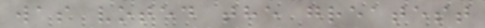was voted the greatest
